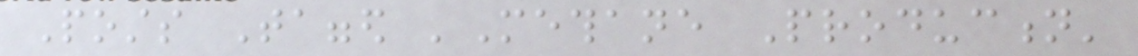Posts Tagged 'Methane Production'
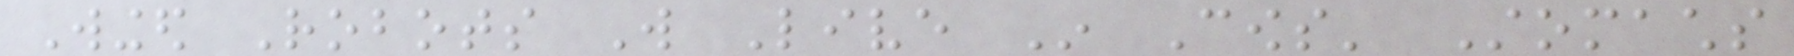Winged Robots Will Live In Cows' Stomachs
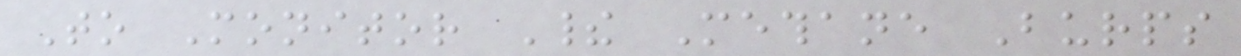To Monitor Their Methane Burps
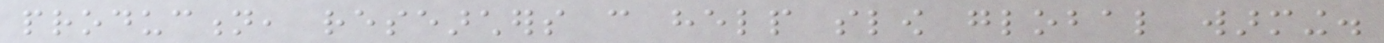production, researchers can help slow global warming.
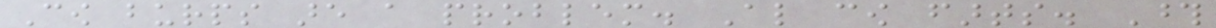Cow burps are a problem. Also cow farts. Those
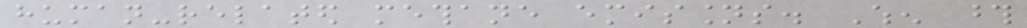human-related methane emissions. When those
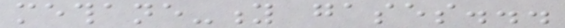methane-y gases...
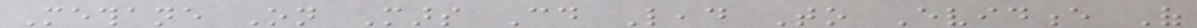Methane On Mars Could Lead To Evidence Of
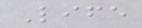Life
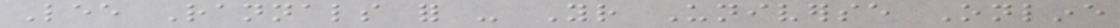Lee Rannals for - Your Universe Online
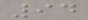94
